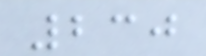230
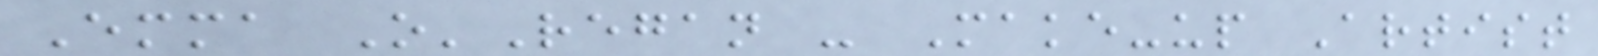Emma O'Regan - Make-up Artist
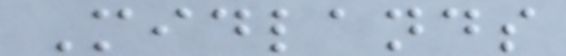Midlands
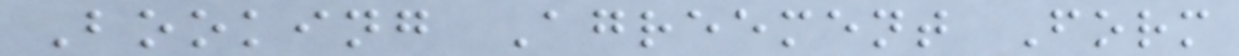Booking Agreement Form
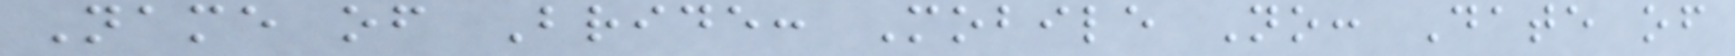Name of Bride: Mobile No: Date of
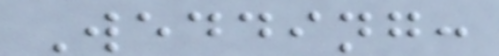Wedding:
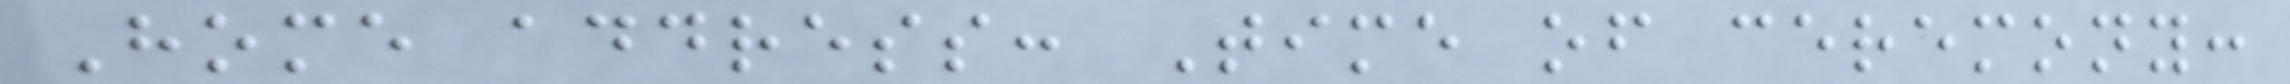Home address: Time of ceremony:
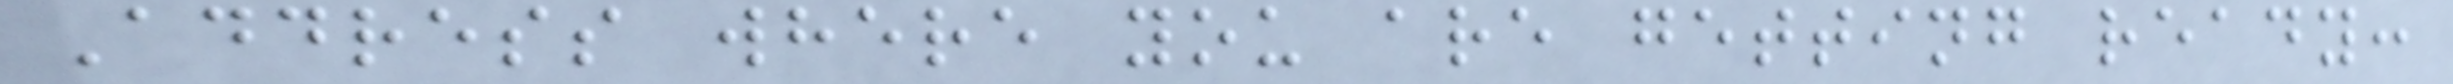Address where you are getting ready:
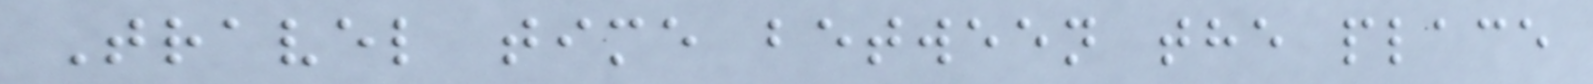Travel time between the place
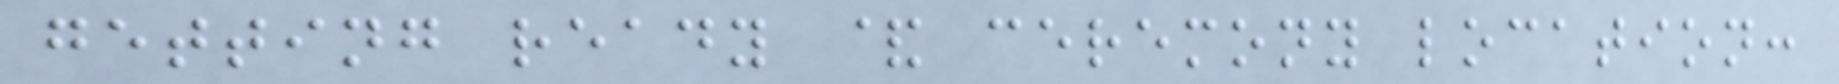getting ready & ceremony location:
